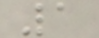1
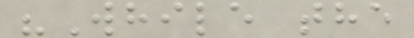"While the
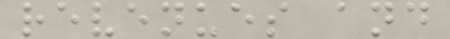revenues and
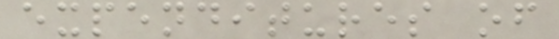expenditures of
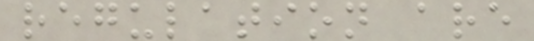regulation are
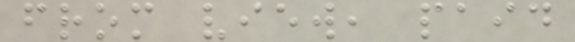from view, paid
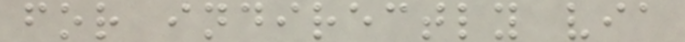for indirectly via
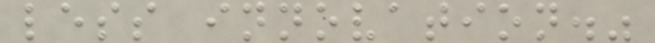less innovation."
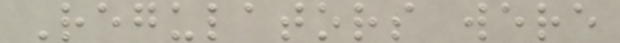Regulators were
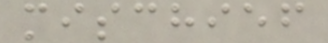mischief
